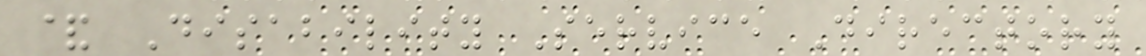& Disability Service Directory
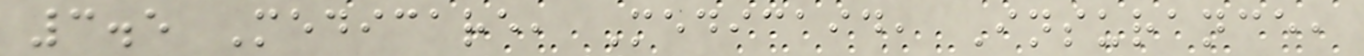3.5 Medicare, Medicaid, Insurance,
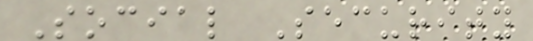Social Security
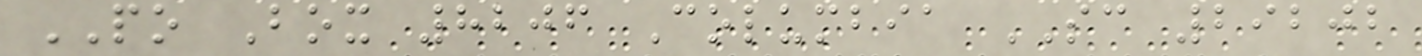PO Box 8206 Columbia SC 29202
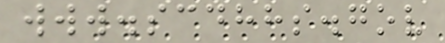www.scdhhs.gov
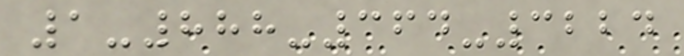1-888-364-3224
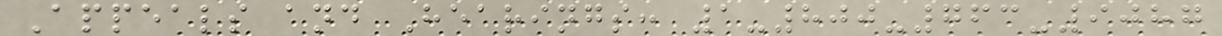Appeals and Hearings: 1-800-763-9087
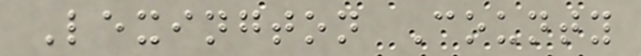Lexington County
